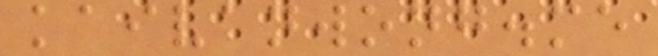kaivanwong.me
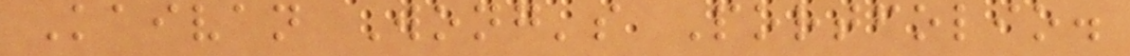Kaivan Wong's Portfolio.
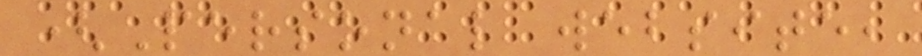(Personal website,
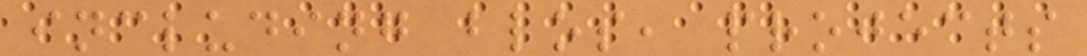including blos, projects
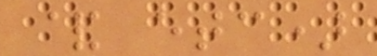& etc)
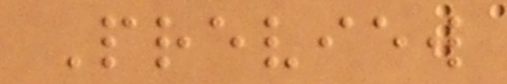Preview
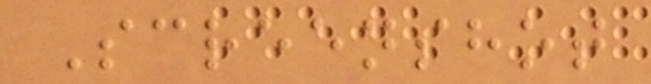Screenshot
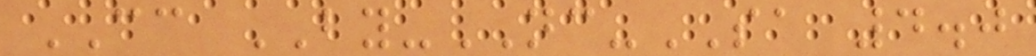CC BY-NC-SA 4.0
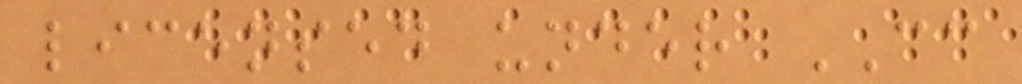licensed under CC
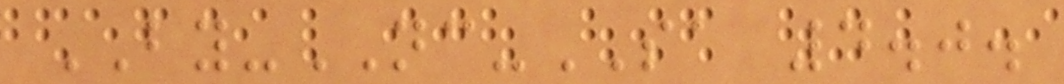BY-NC-SA 4.0.
